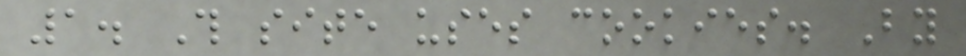1. This site uses cookies. By
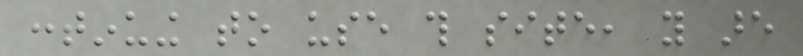continuing to use this site, you are
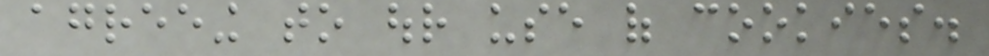agreeing to our use of cookies.
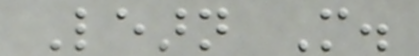Learn More.
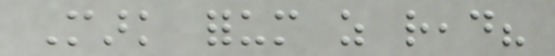Mark forum as read?
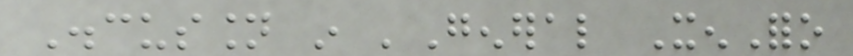Discussion in 'General XenForo
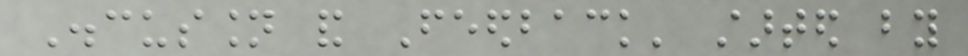Discussion and Feedback' started by
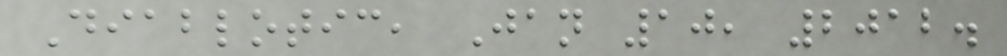Diablotic, Jan 10, 2012.
